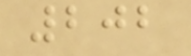202
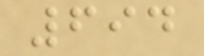694
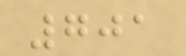701
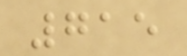715
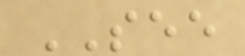SEE
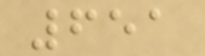651
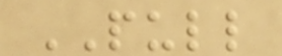PULL
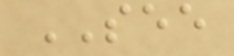SEE
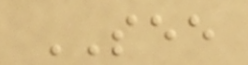SEE
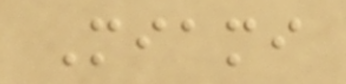Miami
